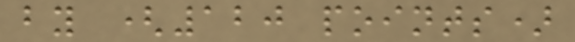by (120 points)
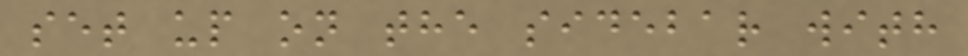set up on the sidebar with
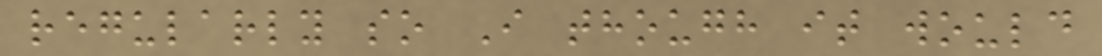regularly so I though it would
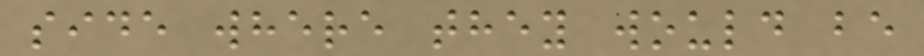side where they would be
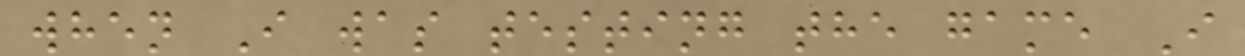when I was testing the game I
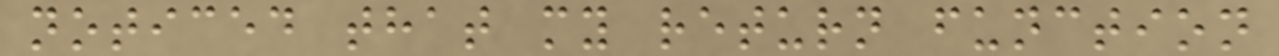noticed that my return function
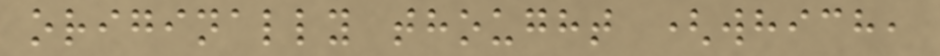originally thought (which,
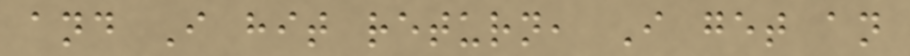and I hit return, I get an
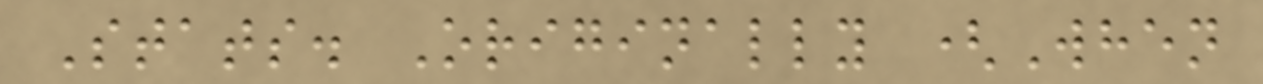Stats. Originally (When
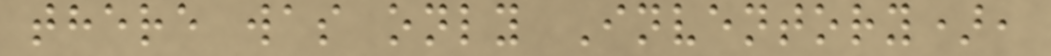there was only Inventory),
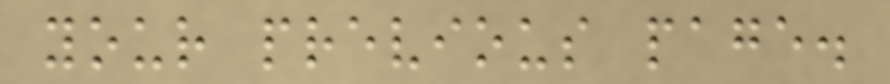your previous page.
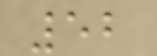52
